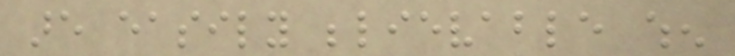are easily believable when
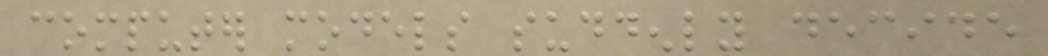computer models suddenly decide
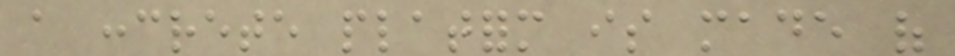a concrete platform is made of
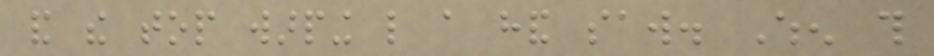and the top warping like a hand saw. When this
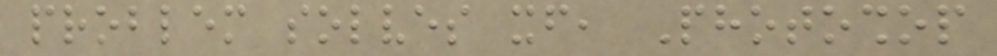problem solves itself, Photoshop
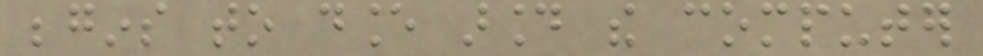begins to dance around the computer
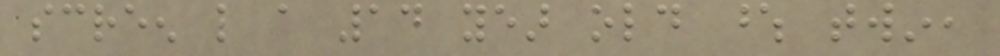screen like a 14 year old whose twin,
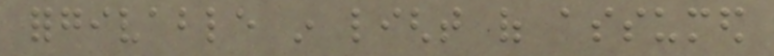forgivable in light of assumed
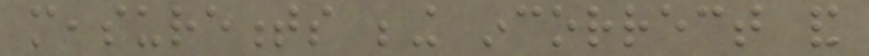measurements being incorrect and
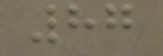87
